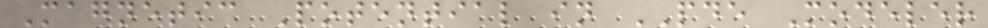Magnetic Potential in PDE Modeler
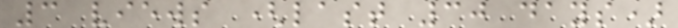3 views (last 30 days)
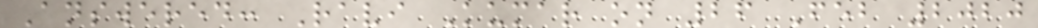Answered: Ravi Kumar on 26 Feb 2020
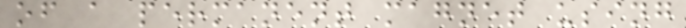of a permanent magnet using
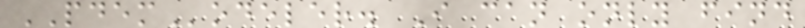PDEModeler. I can only find
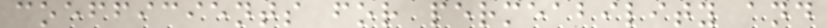coefficients for permeability and
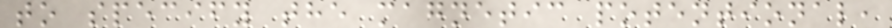to specify the magnetic potentional,
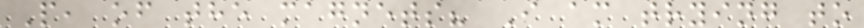P, of the magnets? I am trying to
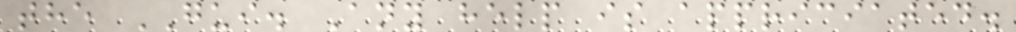the GUI. Any help is appriciated.
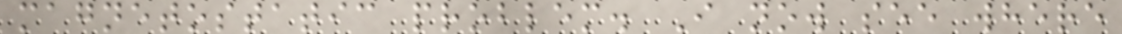magnetostatic problem. I now see where
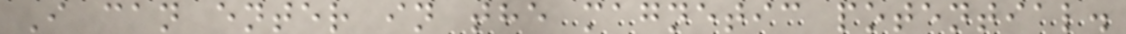I can enter in the magnetic potential.
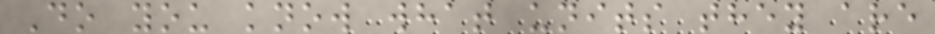Do you know what units they are
